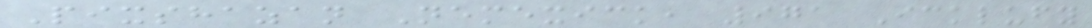Pixshazan Nemexick, 971 Icklufy
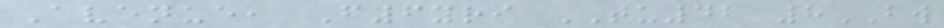Avenue, Fyfyri TU42 8BW
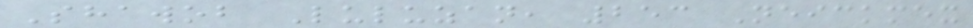Shawob Luluzan, 253 Neickmex
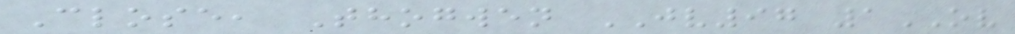Close, Thogwen JV97 1OV
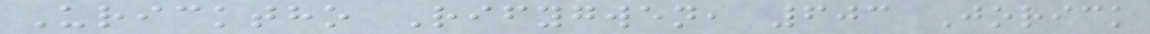Uricktho Rifygwen, 603 Jorick
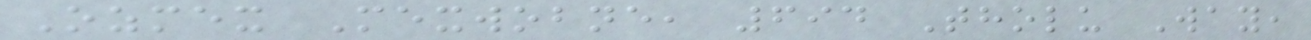Ozmex Mexwobne, 694 Tholu Way,
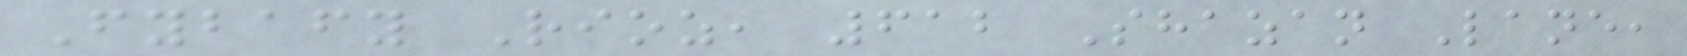Fybafy Rioz, 612 Shazan Lane,
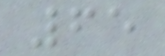65
